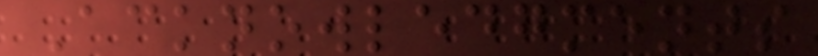Acknowledgments
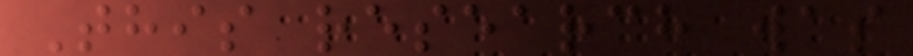This research was
